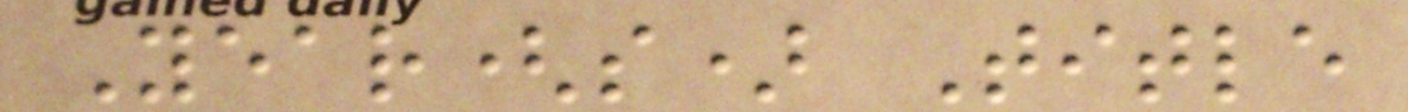Year(s) Title
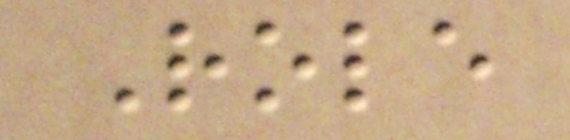Role
